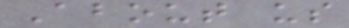About us
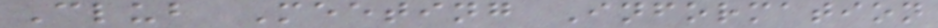Club Meeting Information
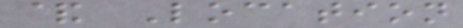& Location
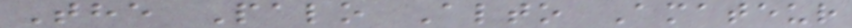The Palo Alto Amateur
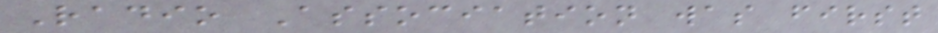Radio Association was first
